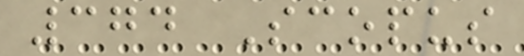374 Scopus
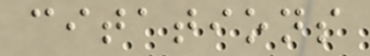citations
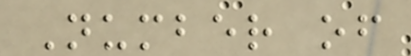Number of
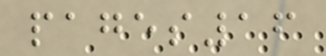pages16
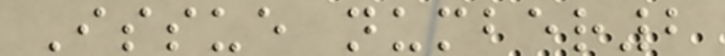Issue number2
